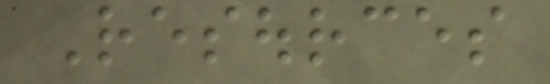Resources
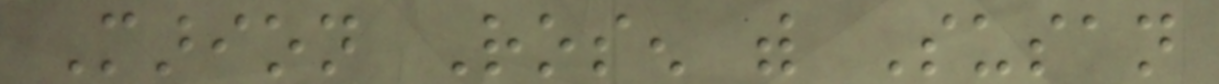Marion Rosen with Susan
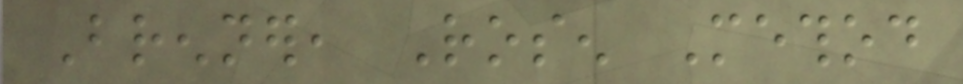Brenner, Rosen Method
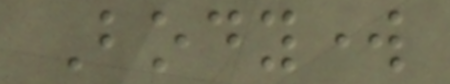Bodywork
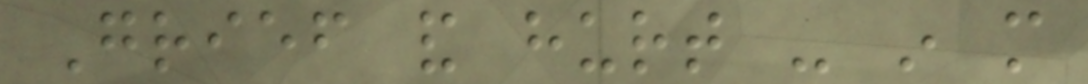Grief and hurt - in more
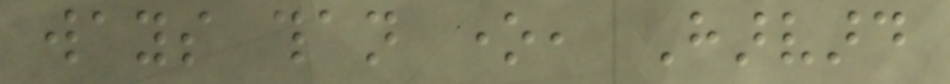ways than one, Harvard
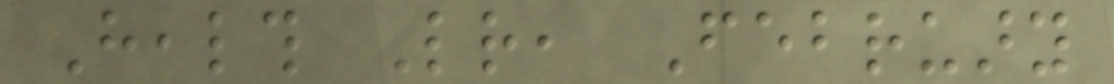Health Letter, February
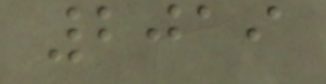2019
